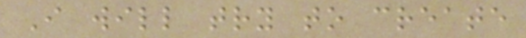I will try to create
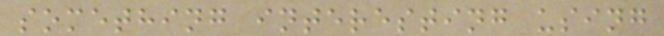something interesting using
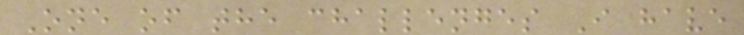One of the challenges I have
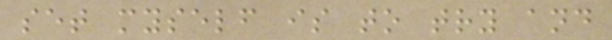set myself is to try and
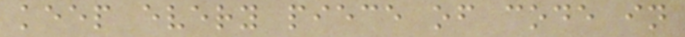keep every piece of code in
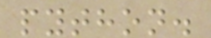python.
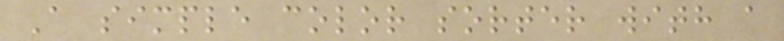A simple color sorter with a
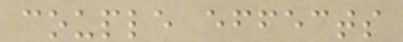couple effects
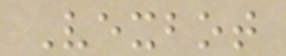Vexbot
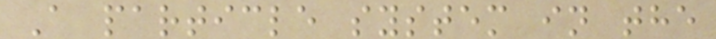A particle system in the
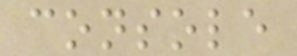console
